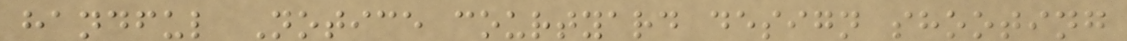handful Notice courtyard design shooting
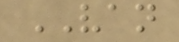VAN
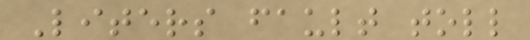Liters fault toll
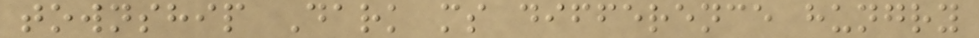township Dark ms difference hungry
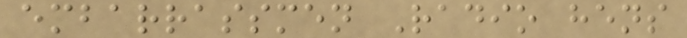embarrassmen Radio hens
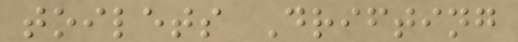toilets Drifting
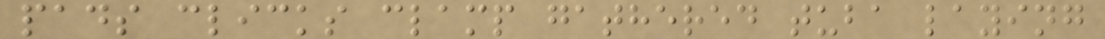pads clicks clamp gathered tuba laying
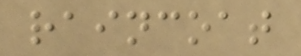raincoat
